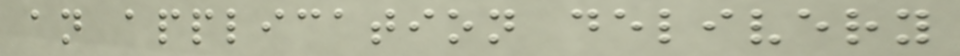an application delivery
